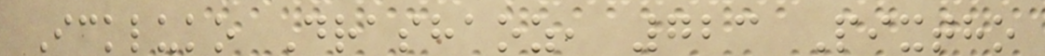Ickluko Drashaoz, 723 Pixtho
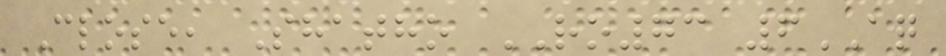Close, Shatho RO73 6AQ
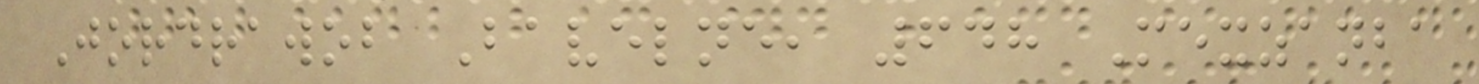Jordrawob Bavelne, 648 Mexzanba
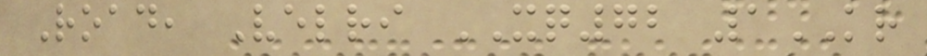Road, Velri XQ72 1KR
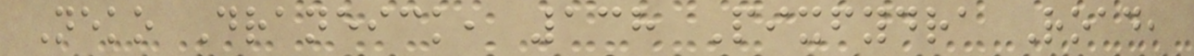Neko Draneick, 138 Pixfydra Road,
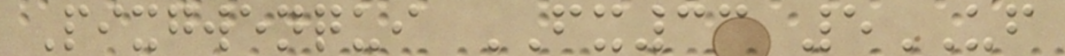Pixgwenqui FX33 5UF
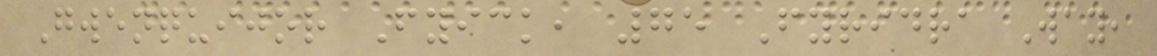Gwenquijor Fyick, 75 Fyridra Way,
